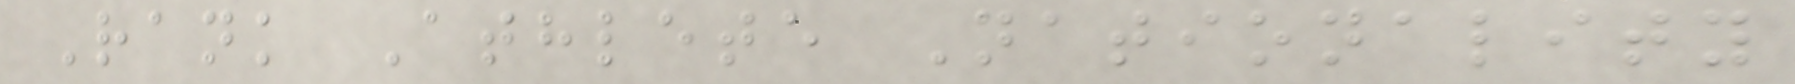Rank Athlete Nationality
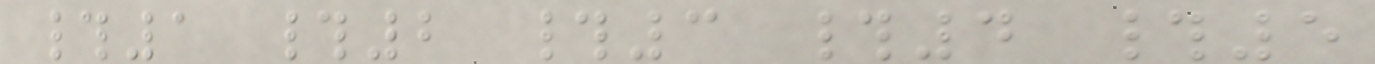#1 #2 #3 #4 #5
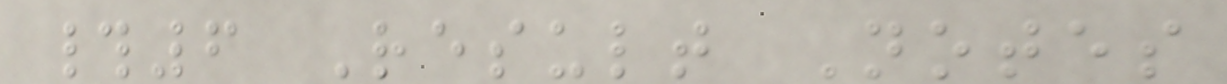#6 Result Notes
